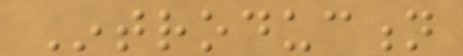Introduction
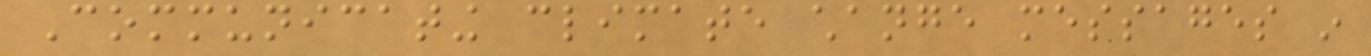Communicating climate change messages in
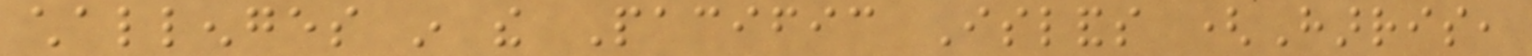challenges in the Pacific Islands (Harris,
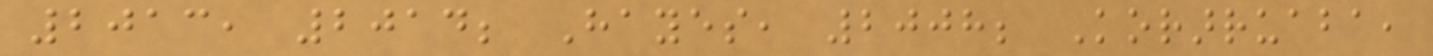2013, 2014; Hayes, 2008; Korarruaba,
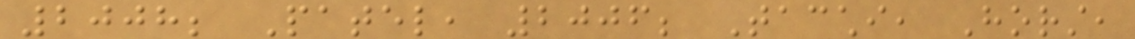2008; Patel, 2006; Tacchi, Horst,
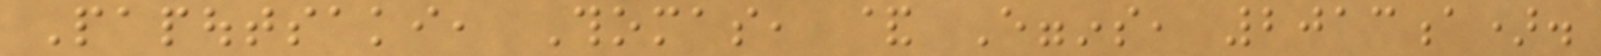Papoutsaki, Thomas, & Eggins, 2013a).
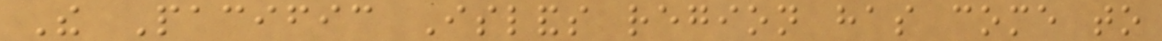The Pacific Islands region has come to
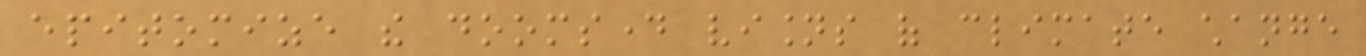epitomize the doomsday visions of climate change
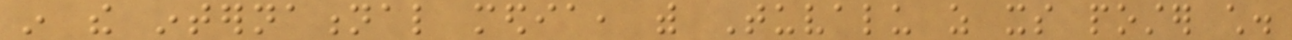in the international media, with Tuvalu as its poster child.
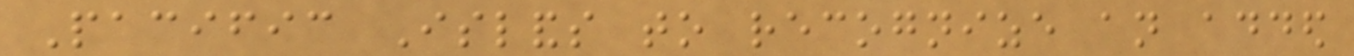Pacific Islands to recognize an added
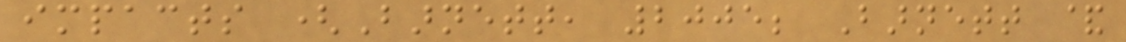impacts (Barnett, 2005; Barnett &
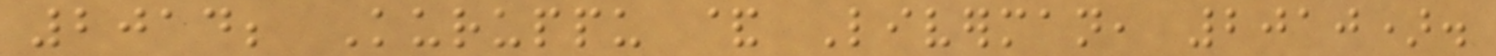2014; Kuruppu & Liverman, 2010).
